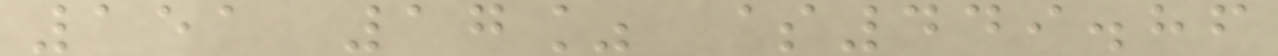151 17% $449.86
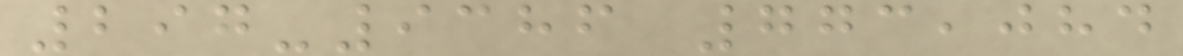297-9386 773,084
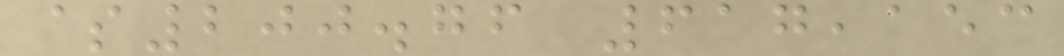$200.76 617,153
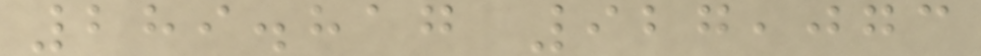289.817 927,073
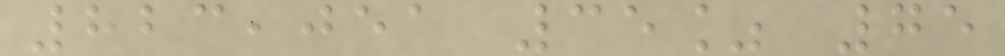823,051 35% 75
